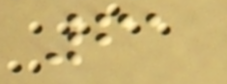61
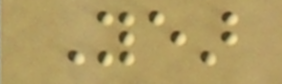Year
